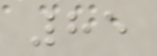85
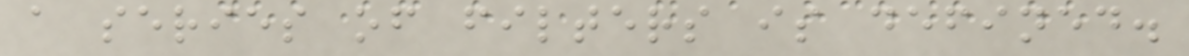a series of filters is defined.
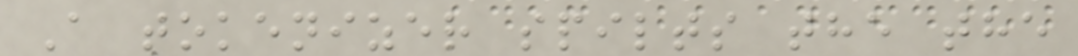A tokenizer spilts the the
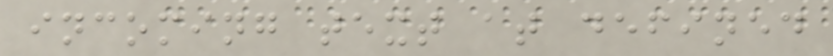incoming text at defined
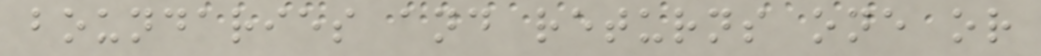boundaries and returns one or
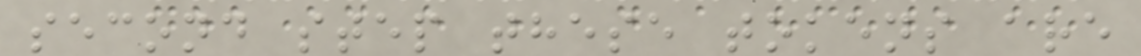second step these tokens are
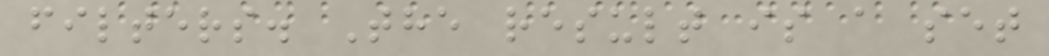filters. The result is a set
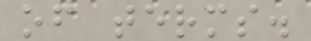of terms.
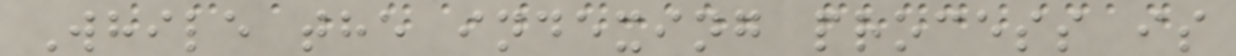While the indexing process is
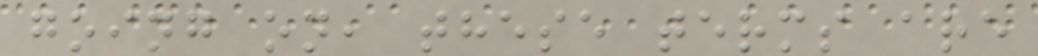going on, these terms are
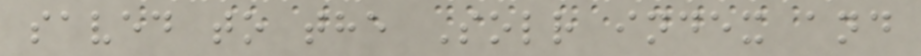saved to the Solr index and
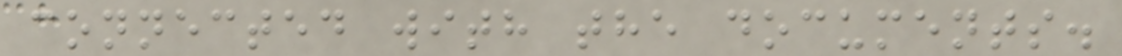connected with the documents.
